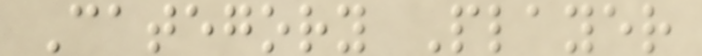Category Player
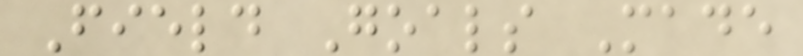Field Goals Made
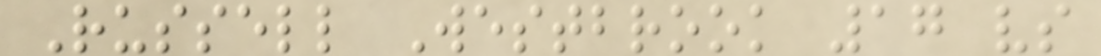Russell Westbrook 17 vs
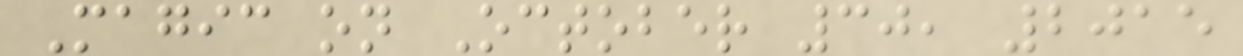Magic on October 30, 2015
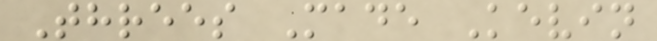Threes Made Kevin
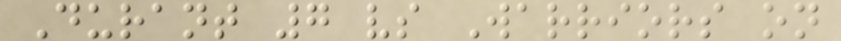Durant 7 vs Warriors on
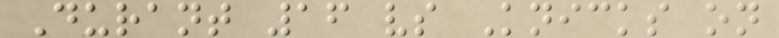Durant 16 vs Knicks on
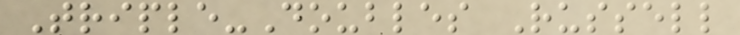Triple-Doubles Russell
